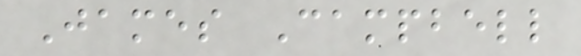James Campbell
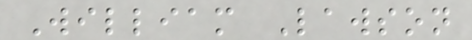William Lawson
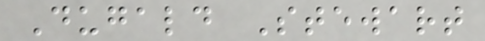Dugald Stewart
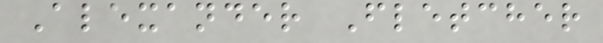Alexander Fletcher
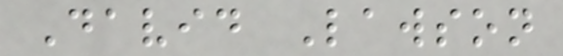David Lawson
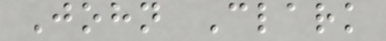John Clark
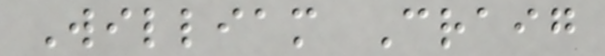William Craig
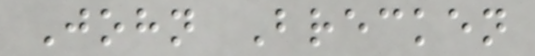John Brecken
